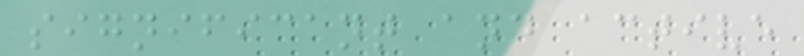significant and active
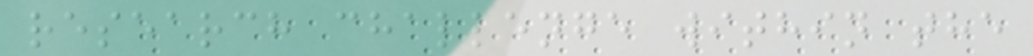research challenge within the
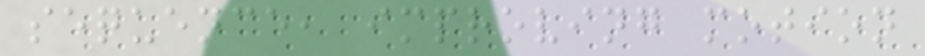sequence, improving motion
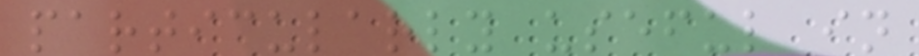particularly useful in
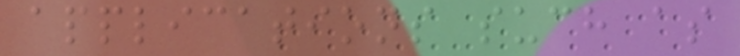applications such as
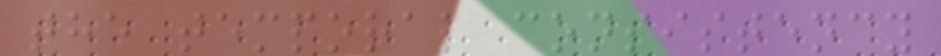the temporal consistency
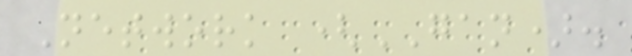Network (GAN).
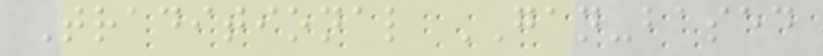Traditional GAN-based
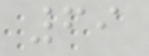69
